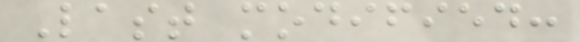Last modified:
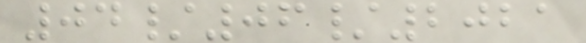04/06/2021
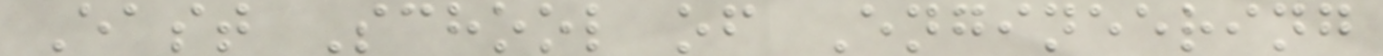East School of Engineering
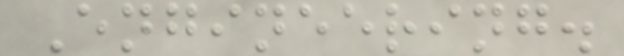Engineering.
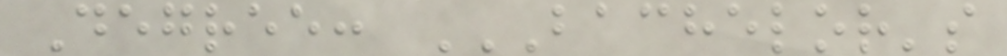Degree: BACHELOR'S
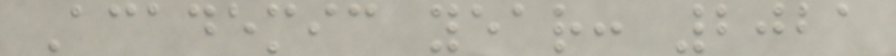Academic year: 2021
